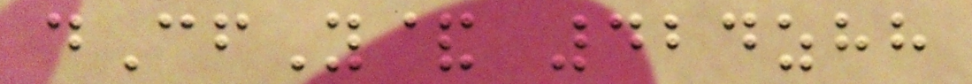dCfY& 424zhh
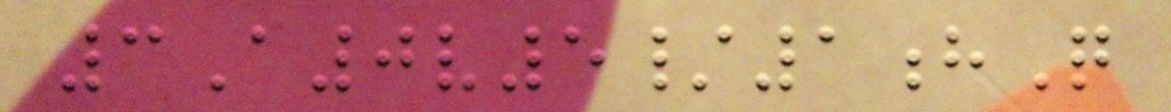3A0v5/1hQ
